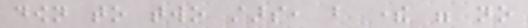down to two stars, but there were no
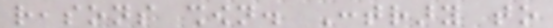reasons shown. Contrary to
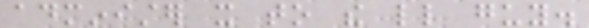administer it to the little guy.
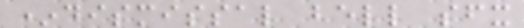*dismissal bell sfx
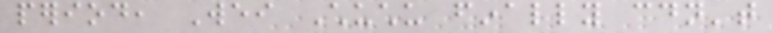period, Wei Chuchu finally couldn't
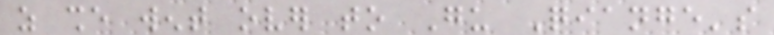as she went over to Gu Qiange's
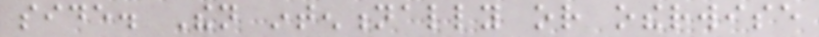side. Then intentionally or otherwise
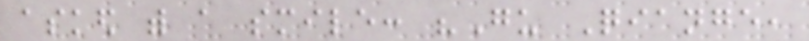asked with a smile: "Gu Qiange,
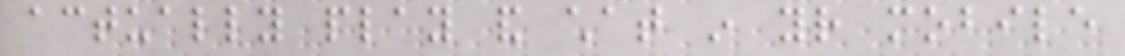actually play and chat in your mobile
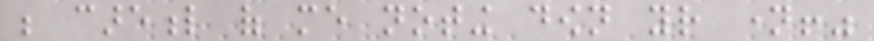be careful of me noting down your name!"
